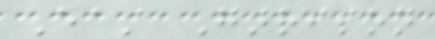East Garrison
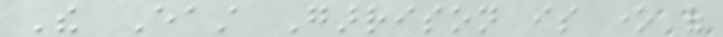The East Garrison is one of
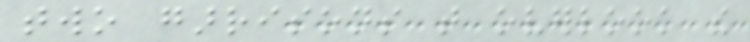two garrisons that overlook the
